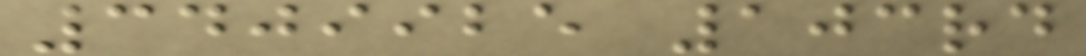3409925 103rd
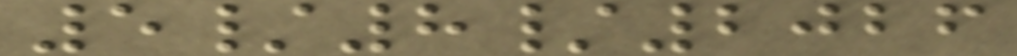5/8/2026
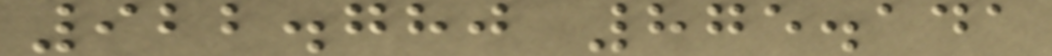922.780 875.141
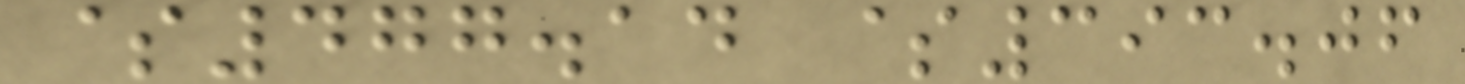$477.14 $393.06
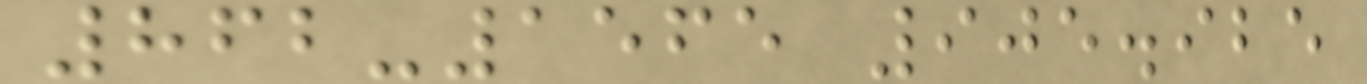862-1565 905.925
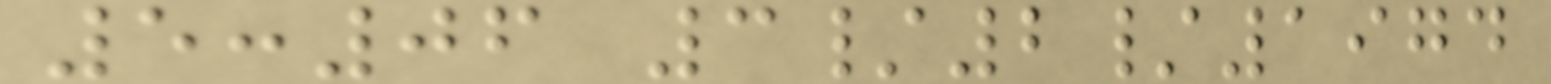5:06 3/2/1974
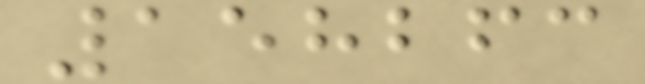158263
